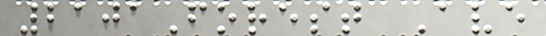2101Forest Ave
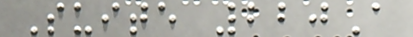Suite 220A
